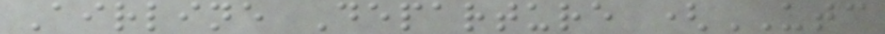Airline Departure (UTC
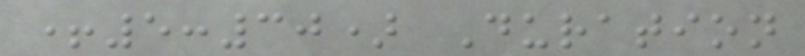+5:30) Duration
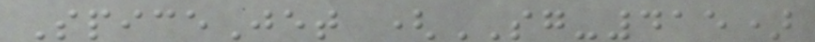SpiceJet (SG-415)
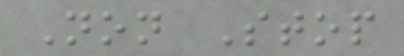Non Stop
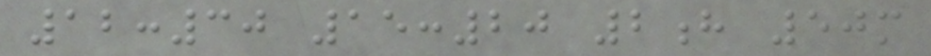12:30 15:20 2h 50m
